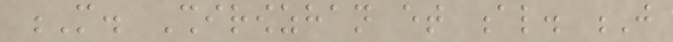M. Shirowzhan et al. J
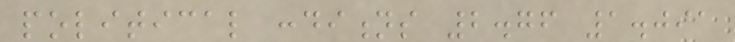political conditions 2.76 1.091
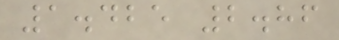1.425 2.86
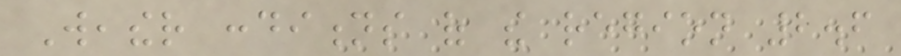Weather conditions of the region 2.6
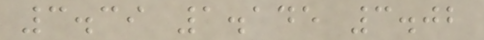3.39 1.145 3.02
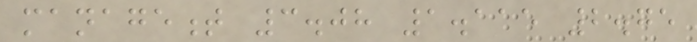management 3.08 1.115 2.75
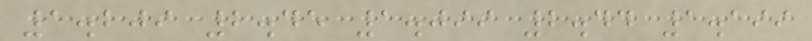1.209 2.45 1.099 2.44 1.199
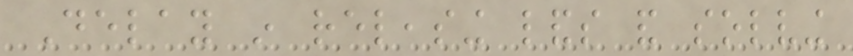Delay in releasing lands and solving
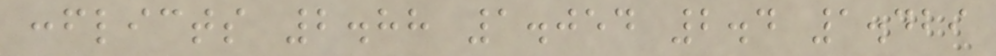conflicts 2.88 1.054 2.4 1.429
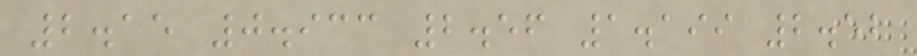2.15 0.933 2.56 1.199 2.52
